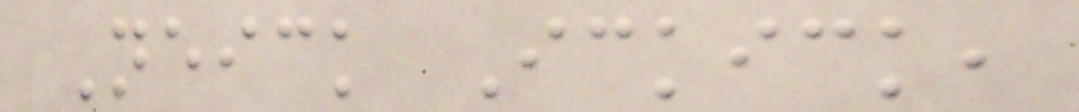Neick Ickick,
